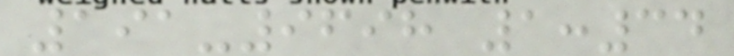191-9698 1:34
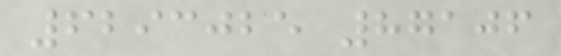6293025 87106
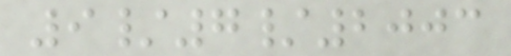9/7/2003
